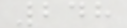248
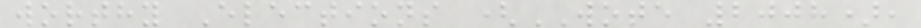worthy Elections (WOTE 2008),
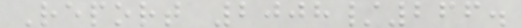Report 2008/266.
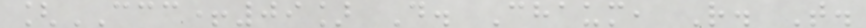[CCC+09] D. Chaum, R. T.
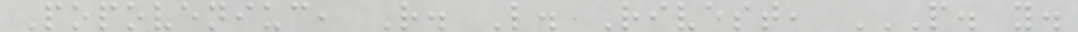Popoveniuc, R. L. Rivest, P. Y.
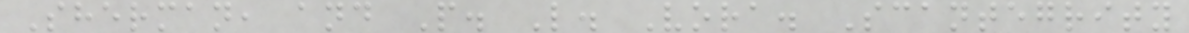Sherman, and P. L. Vora. Scantegrity
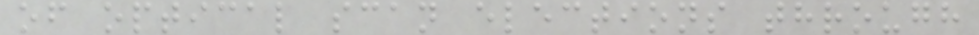of optical scan elections through
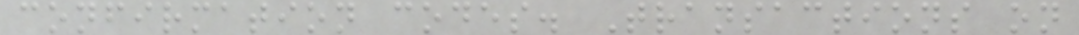confirmation codes. Transactions on
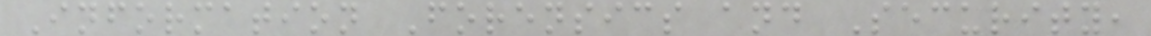Information Forensics and Security,
